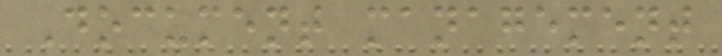Document management
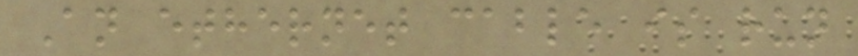An ethernet cable is run
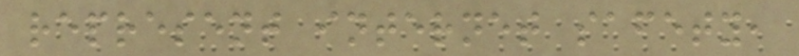represent internet safety,
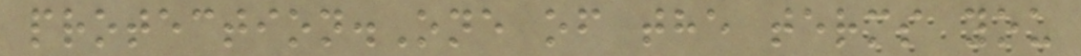protection.One of the terms you
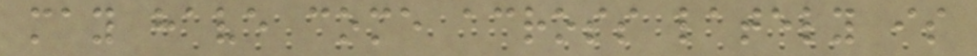may have come across lately is
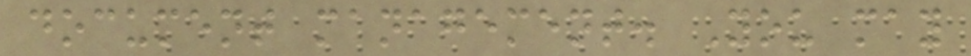document management. You may
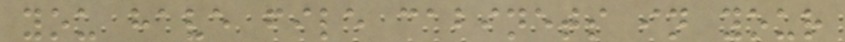you have file cabinets in your
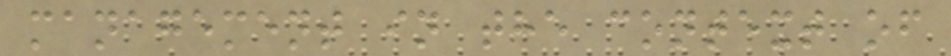management in the context of
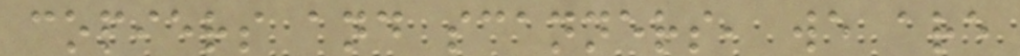copiers and scanners, we are
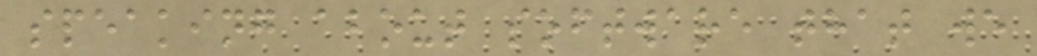speaking about software that we
